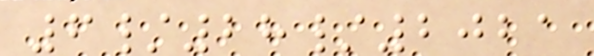6/28/2021
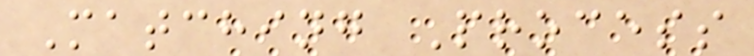Matching Process
